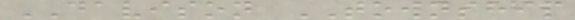DAVISON TOWNSHIP
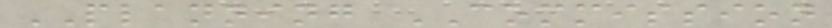PLANNING COMMISSION
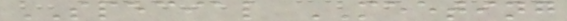SPECIAL MEETING
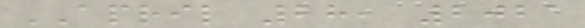APRIL 28, 2021
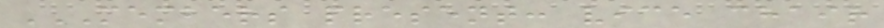MEMBERS PRESENT: VICE CHAIR
